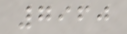7960
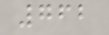762
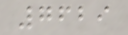7629
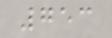753
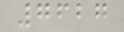7627
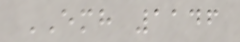EMH 1146
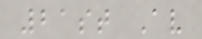21st Av
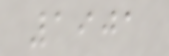1901
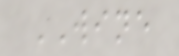WINE
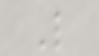L
